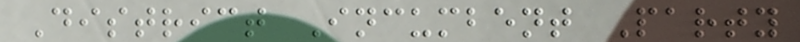District Incumbent Party
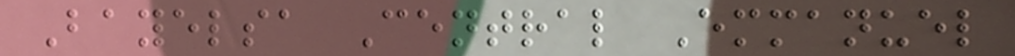Bayelsa Central Emmanuel
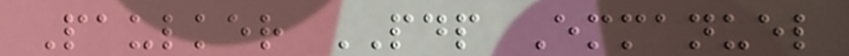Paulker PDP Emmanuel
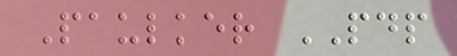Paulker PDP
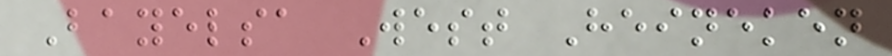Bayelsa West Heineken
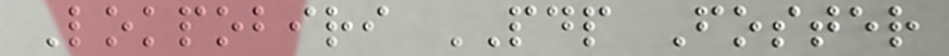Lokpobiri PDP Foster
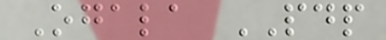Ogala PDP
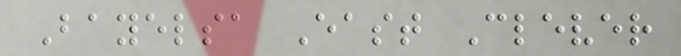Bayelsa East Clever
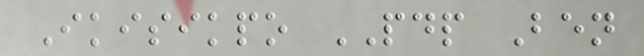Ikisikpo PDP Ben
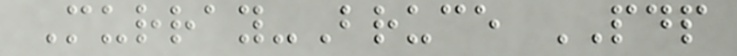Murray-Bruce PDP
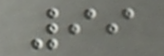99
